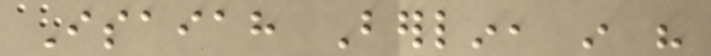Isaiah Berlin, in his
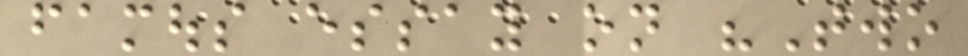famous essay on "Two
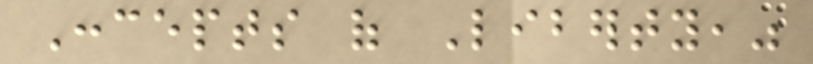Concepts of Liberty,"
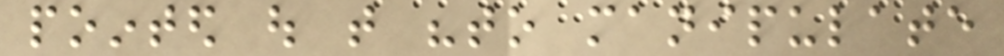pointed out that "to manipulate
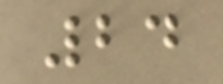24
